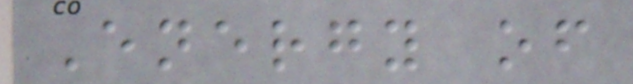Energy of
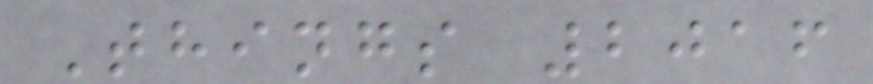Things 2016
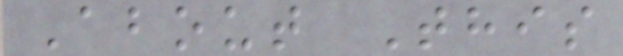About This
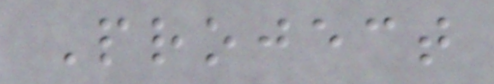Project
